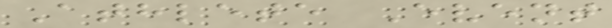Athlete Event
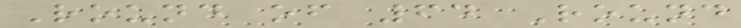Round of 64 Round
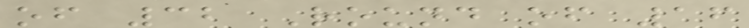of 32 Round of 16
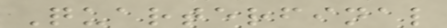Quarterfinal
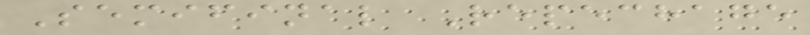Semifinal Repechage
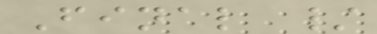Final /
